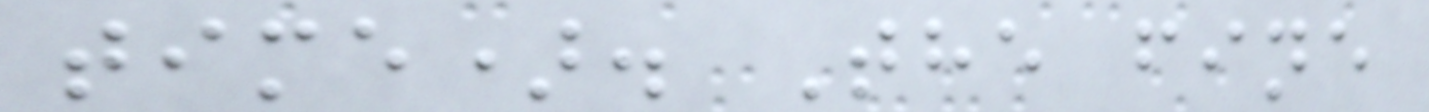time). The fine
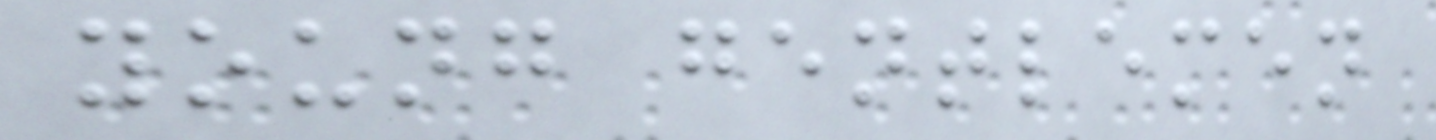young gentlemen
